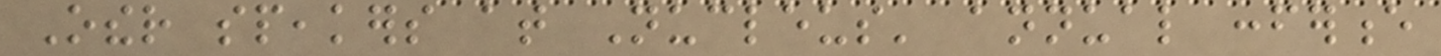Other speakers at Nucleus' annual conference
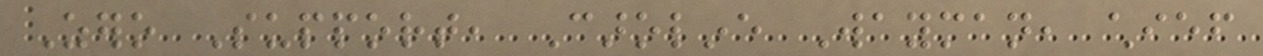Zero Support, Caroline Wayman, chief
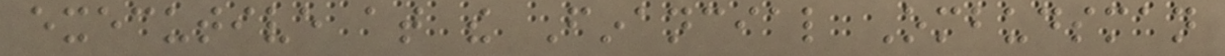executive at the Financial Ombudsman
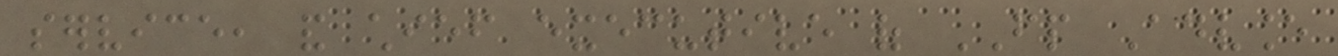service, and chief executive of FP Advance
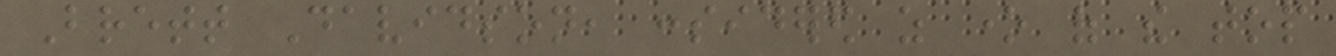Brett Davidson, considered as one of the top
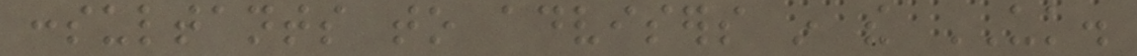consultants to advisers in the UK.
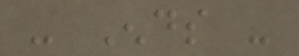- Ends -
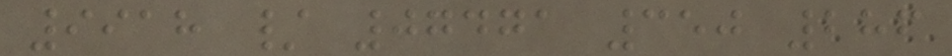9918 / 07471 350 286
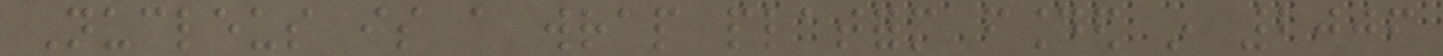Nucleus is a wrap platform founded in 2006
